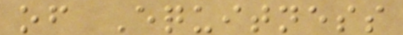of Equitness
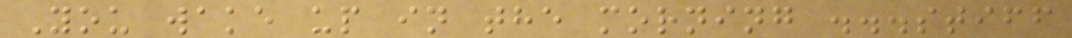You wake up in the morning ...stiff
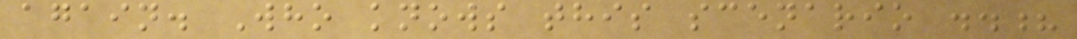again. Who knows this scenario ..?
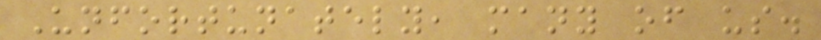Unfortunately, many of us.
